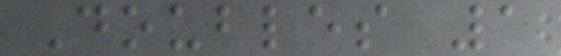Doubles 1
